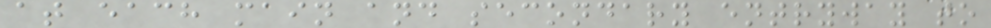at each main and secondary entryway to
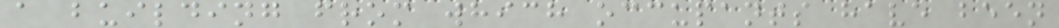a building from which occupants have been
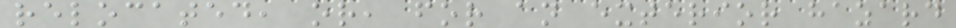relocated, or, for an exterior hazard
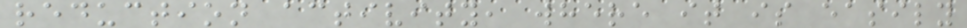reduction activity, where it is easily
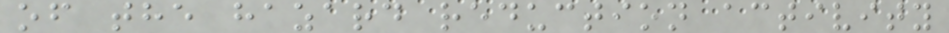of the hazard reduction activity
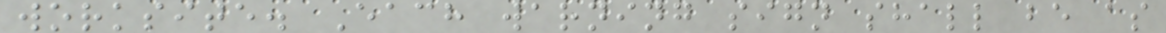worksite. Each warning sign shall be as
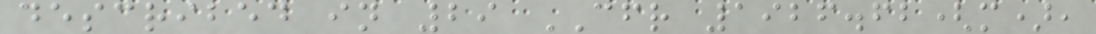described in 29 CFR 1926.62(m),
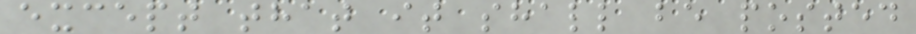except that it shall be posted
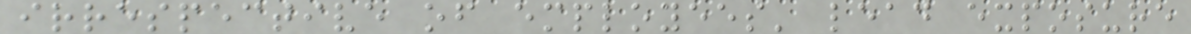irrespective of employees' lead exposure
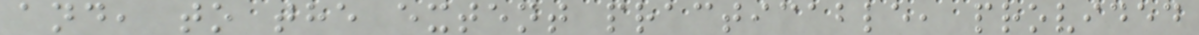and, to the extent practicable, provided
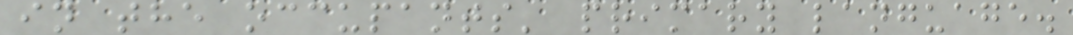in the occupants' primary language.
